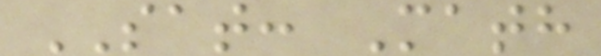SAT: Math
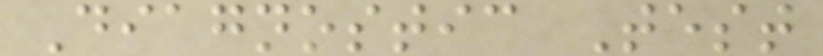Diagnostic Test
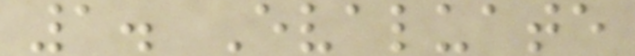1. Evaluate
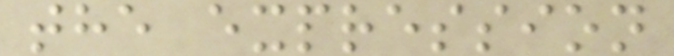the expression
